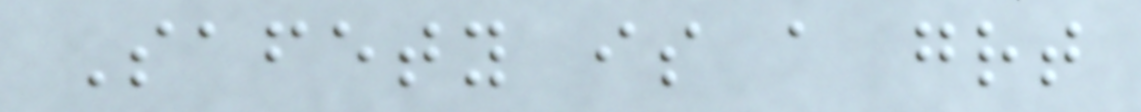Safety is a great
